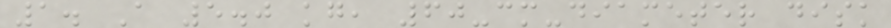1. A 5.0 kg, 60-cm-diameter disk
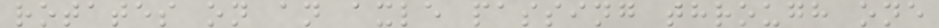rotates on an axle passing through one
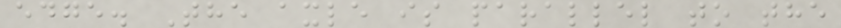edge. The axle is parallel to the
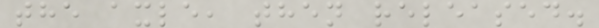the axle, then released.
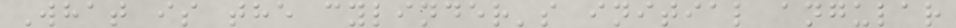What is the cylinder's initial angular
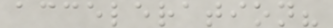acceleration?
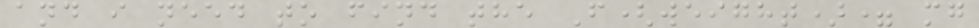and i need to find the F(weight)= mg
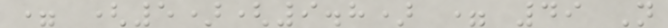= (5)(9.8) = 49 N
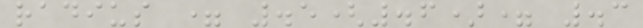radius = .5(.6)= .3
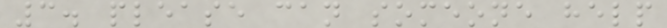3. please can someone help
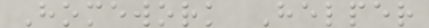Homework Helper
